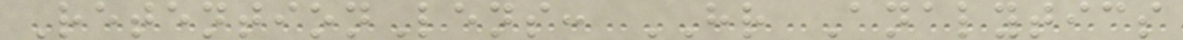RetentionLens: HR Analytics
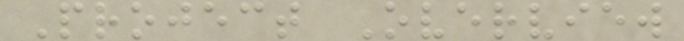Project Overview
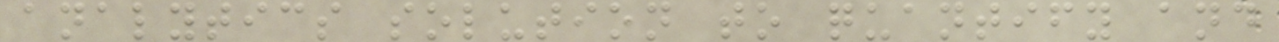analytics solution to quantify and
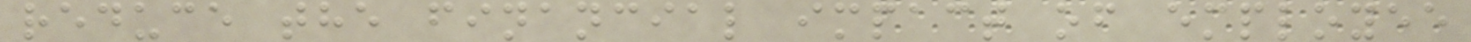reduce the financial impact of employee
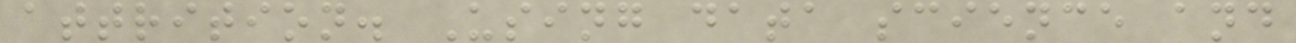attrition. Using data science and
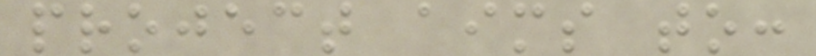project aims to:
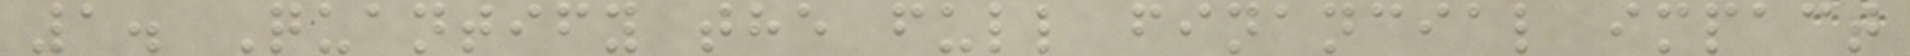1. Quantify the full financial impact
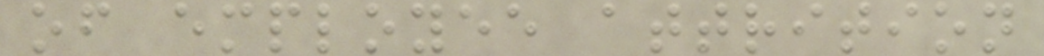of employee attrition
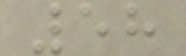58
